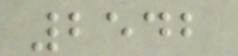2542
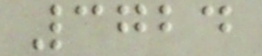3724
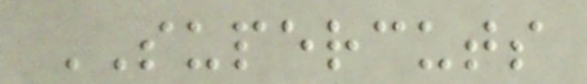SUPERCUTS
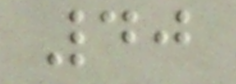40
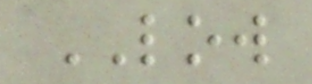LOW
